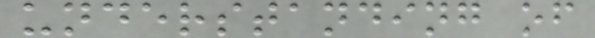understanding of
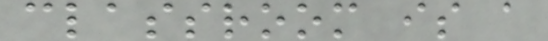classroom is a
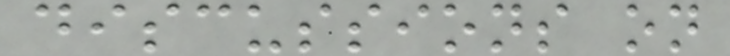discussions on
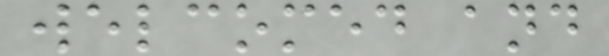welcomed and
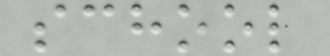school
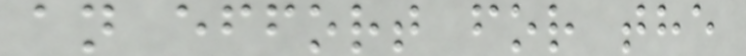an effort for the
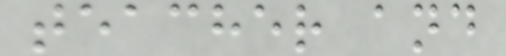teacher and
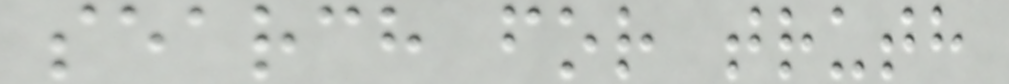search for truth
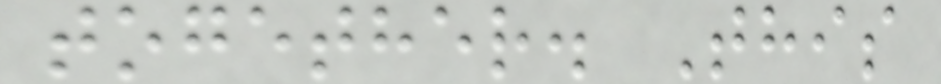together. This
